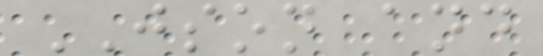JSON and
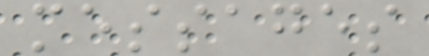messages
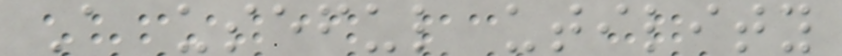A useful utility
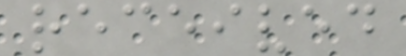received
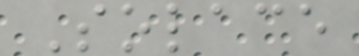Solace
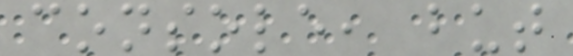console, but
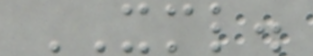XML.
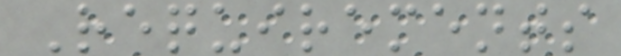Requirements
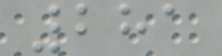281
